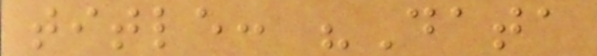title: "Data
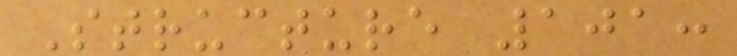Structure 101:
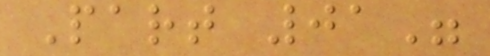Part 01"
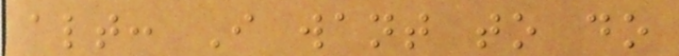alt: I want to do
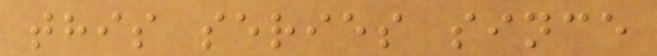this series since
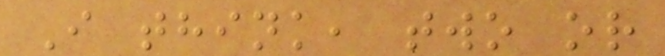I think, two or
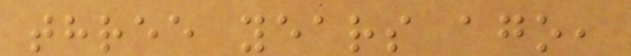three years ago,
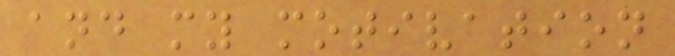and my motivation
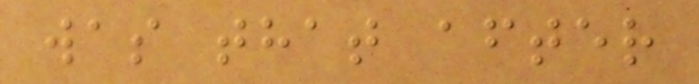was that after
